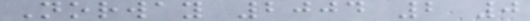Norway 2004 2 0
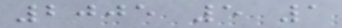2005 5 1
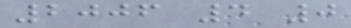2006 4 0
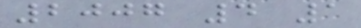2007 4 1
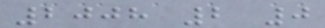2008 2 0
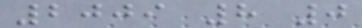2009 8 0
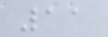11
